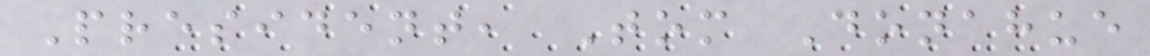President, Tom Donahue
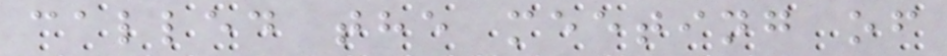called the meeting of
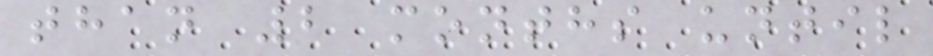than 2 months until
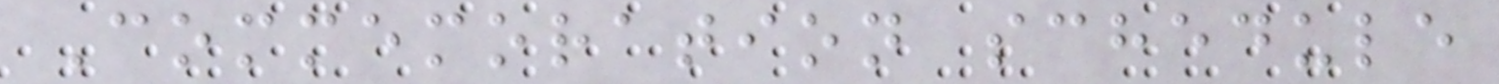Commemoration schedule
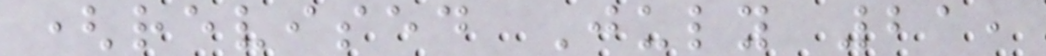(revised July 21,
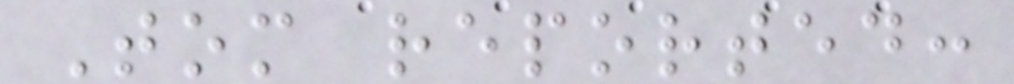Tom reported:
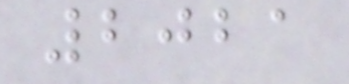2021
